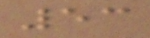53
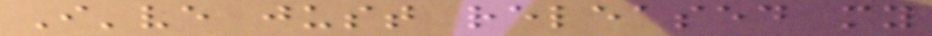I've just released my
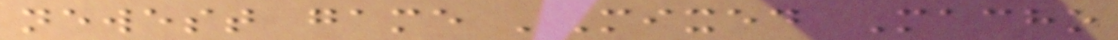newest game 'Mixed Macho
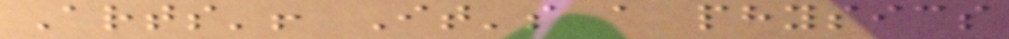Arts'! It's a physics
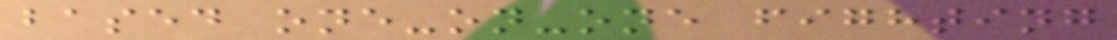based one-on-one fighting
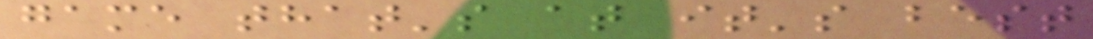game that's at it's best
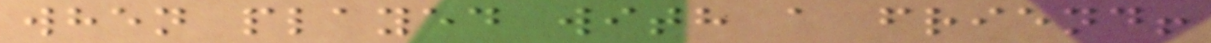when played with a friend!
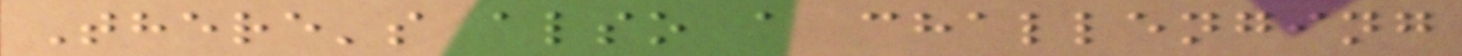There's also a challenging
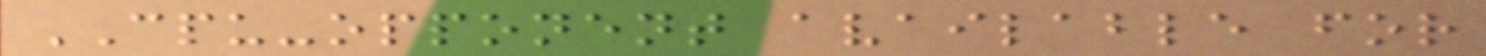CPU-opponent available for
